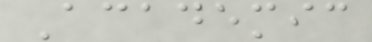Academic
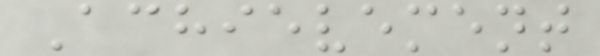Achievement
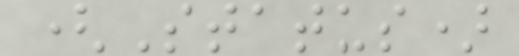(Status)
